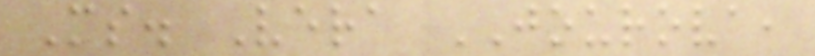Ms. Vera JOUROVA,
